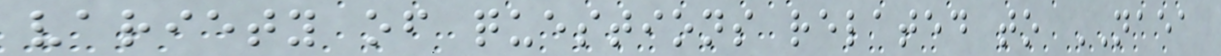variety of questions related to NAEA
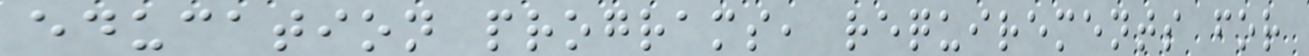education programs, requirements for
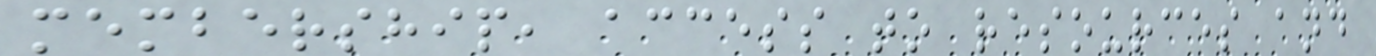membership, access to resources and
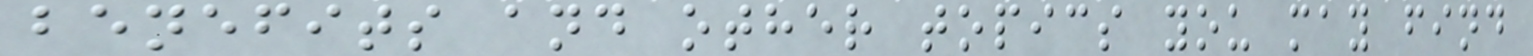benefits and other topics you may find
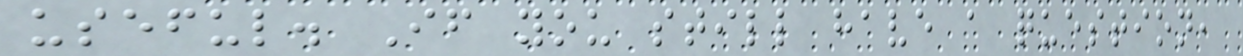useful. If you still have a question,
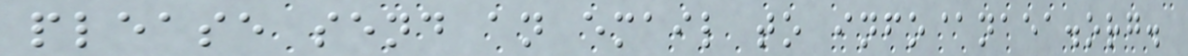please send an email to info@naea.org.
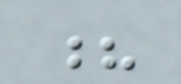?
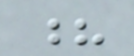?
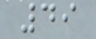49
